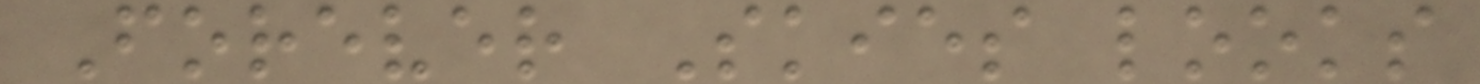Forever Skies looks
